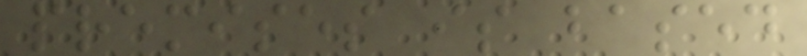premises is based
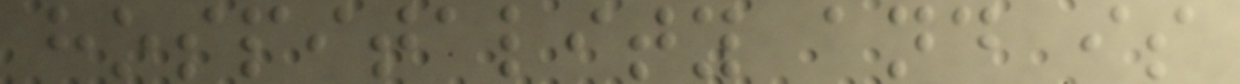hospitality and is
